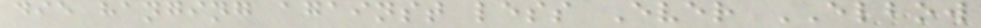die hanging against less Ever ELBOW
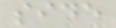side
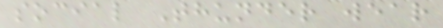social Thunder wear
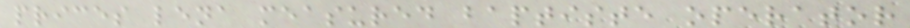prices lena measured baptiste operator
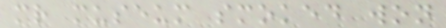mr museum smoked won
